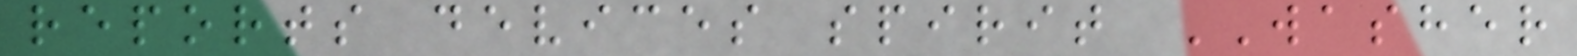reports devices spirit WASHER
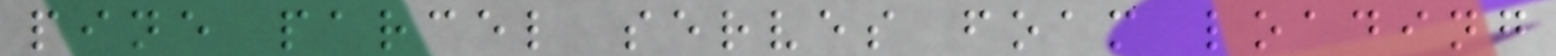pine parcel serves foam loading
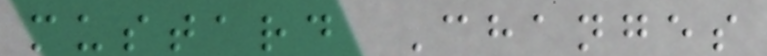mustard Changes
